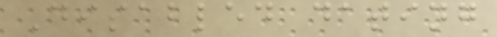Disabled dating
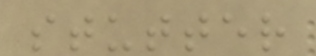stutter
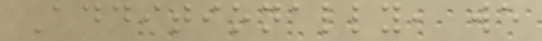Additionally, we
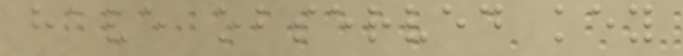have observed key
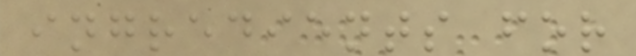ingredients for
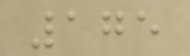175
